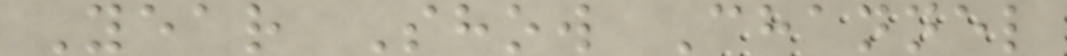Year Show Channel
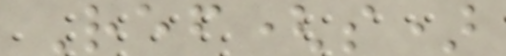Ref(s)
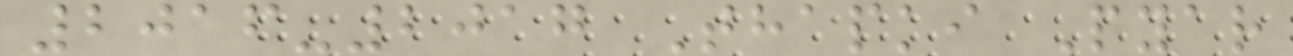2016-2017 Thapki Pyar
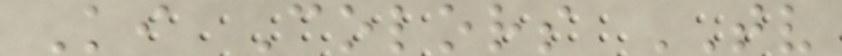Ki Colors TV
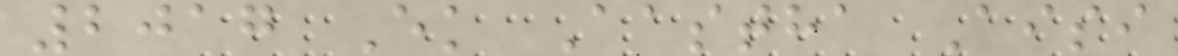2017 Ek Aastha Aisi
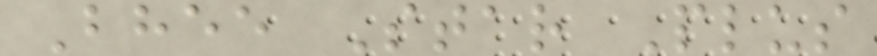Bhee Star Plus
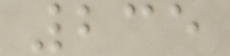235
